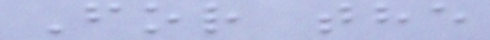For the
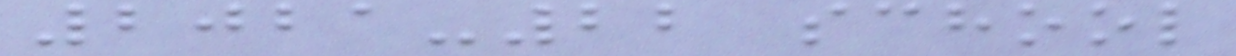2021-22 school
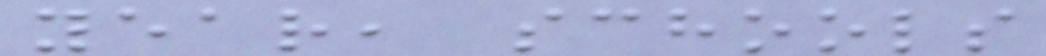year, schools
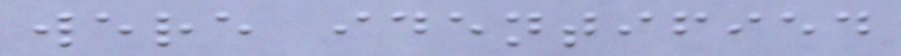were identified
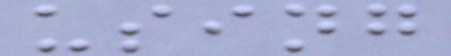using
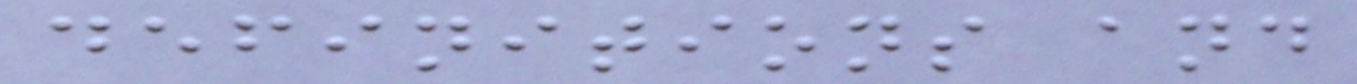definitions and
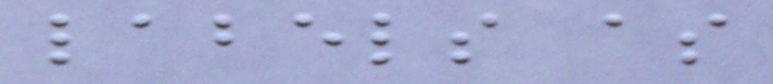labels as
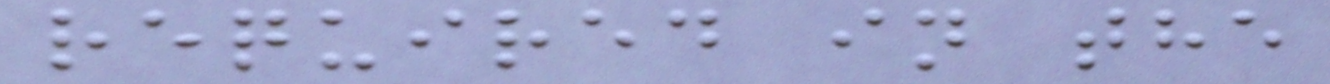required in the
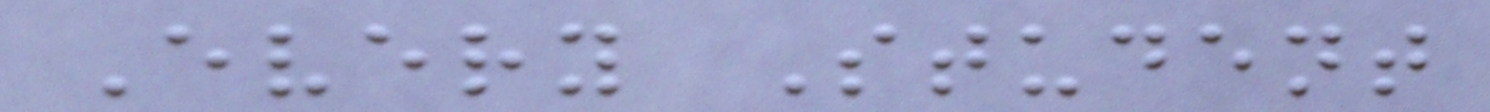Every Student
